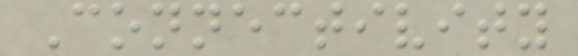Connectivity
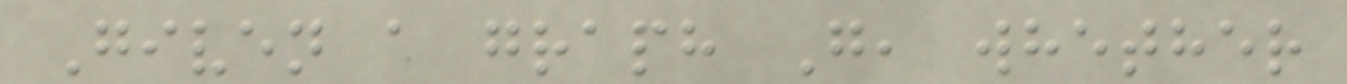Given a graph G, whether
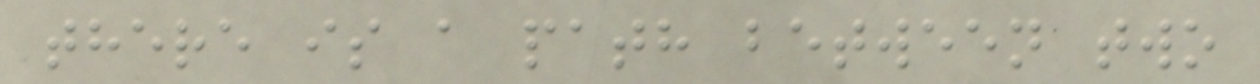there is a path between two
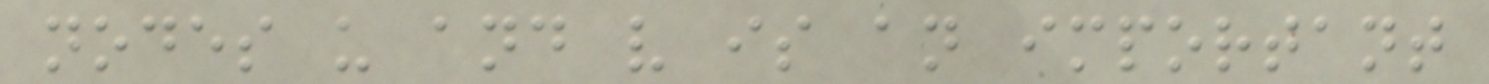nodes u and v is an important
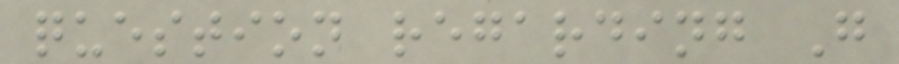question regarding G
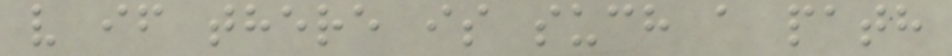v if there is such a path
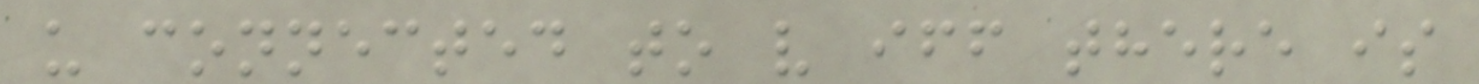u connected to v iff there is
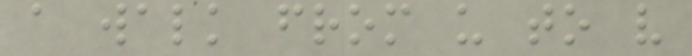a walk from u to v
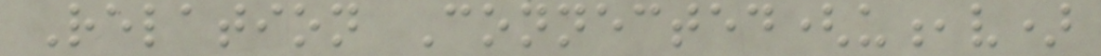Relation Connected(u,v)
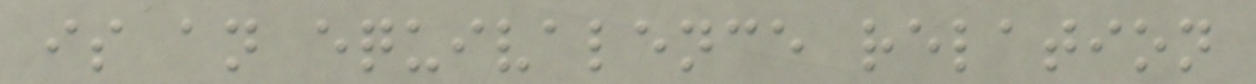is an equivalence relation
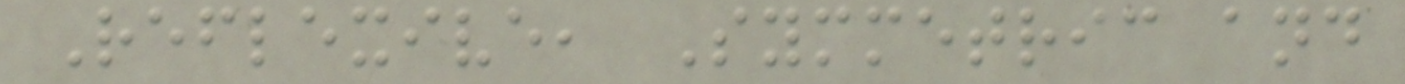Reflexive, Symmetric and
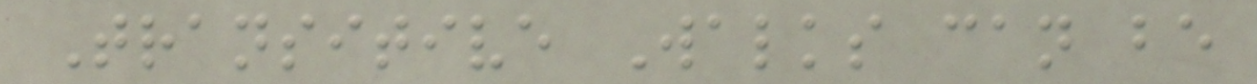Transitive Walks can be
